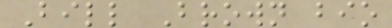Bill Brown bio
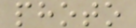photo
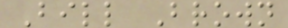Bill Brown
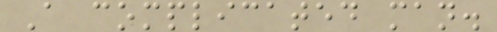A complicated man.
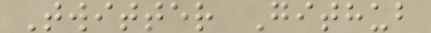Twitter Github
